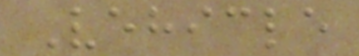Vehicle
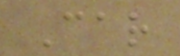Car
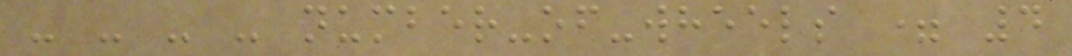- - - - number-of-wheels = 4
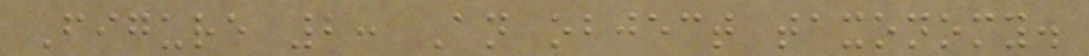Figure 2: An object taxonomy.
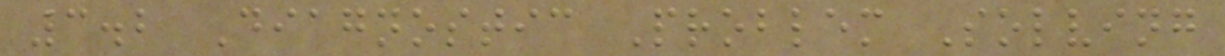3.2 Diagnostic Problem Solving
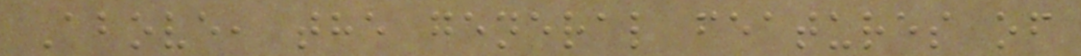Above, the general features of
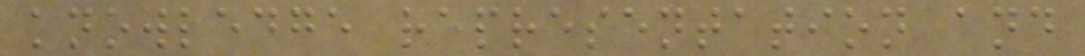knowledge representation and
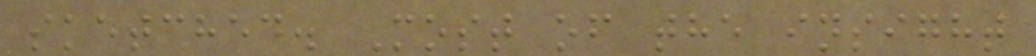sketched. Most of the insight
